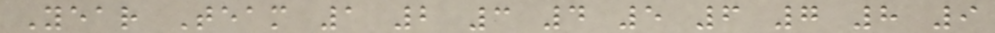Year Team 1 2 3 4 5 6 7 8 9
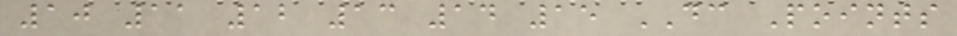10 11 12 13 14 15 DC Points
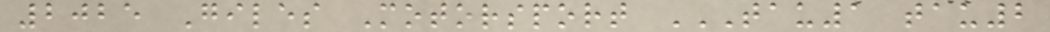2025 Giles Motorsport TAU1 TAU2
